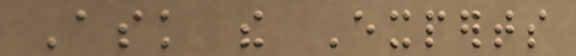Ask the Experts
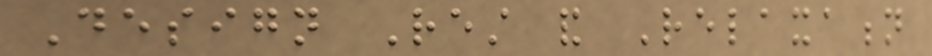Design Rest and Relaxation
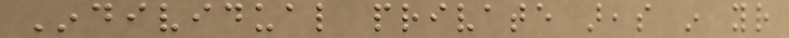Individual private areas in your
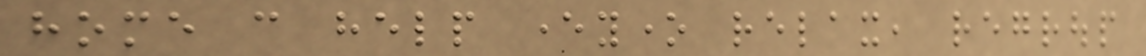home can help everyone relax, regroup
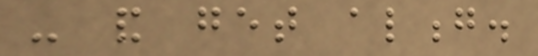- and get along.
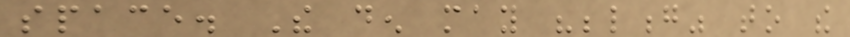space. The den may "belong" to the
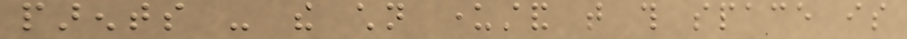parents - the children understand that this space is
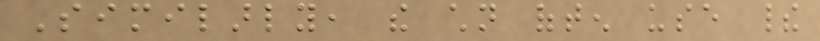Similarly, the children often use their
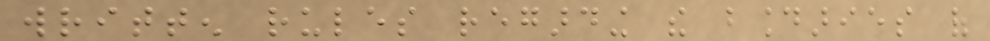written rules regarding the boundaries of
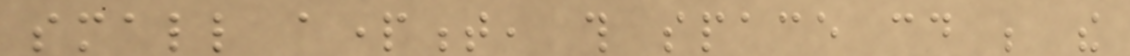small apartment, this space could be the
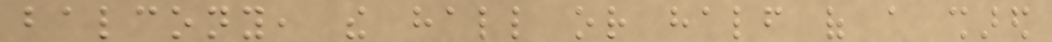balcony, the hall or half of a shared
